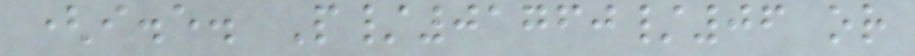(i.e. P/01760/06 or
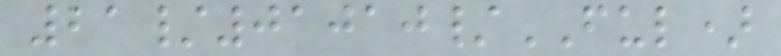21/01010/FUL)
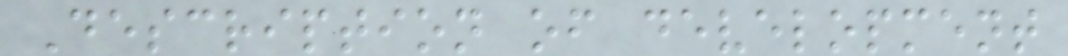Description of development
